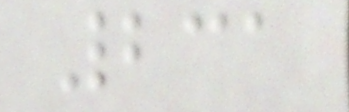231
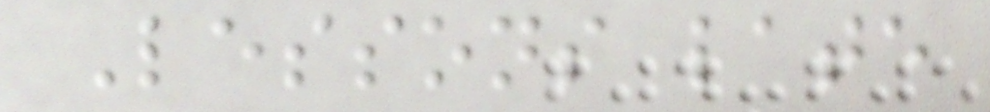Lessons late
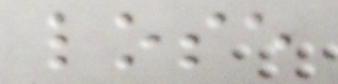lose
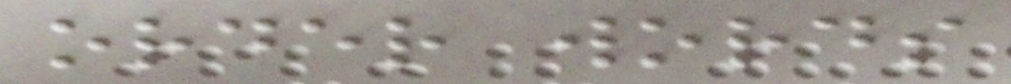order words
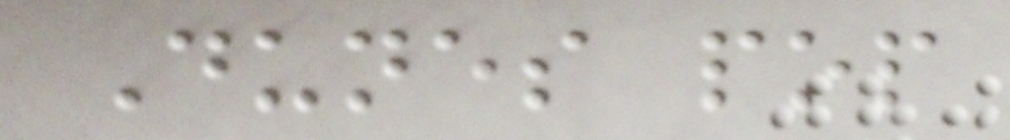Dunes pop
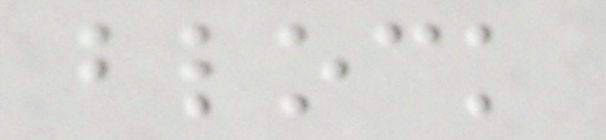block
